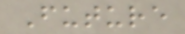Future
